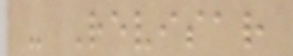- Revisar
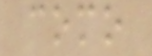como
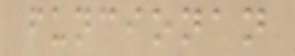funcionan
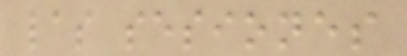las sesiones
